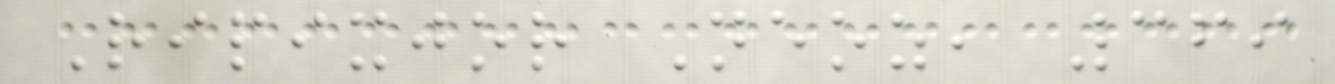Ripixjor Neoz, 369
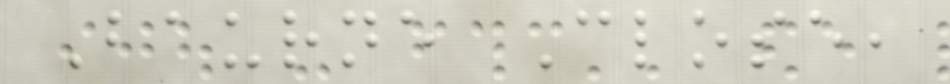Baurne Close,
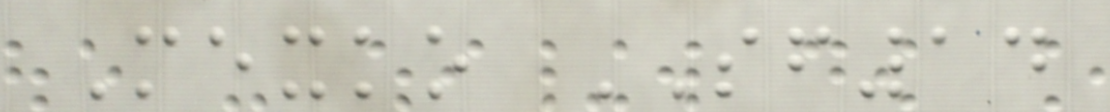Mexko SF14
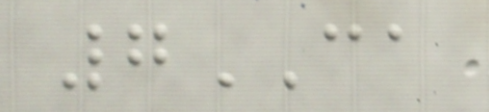7CA
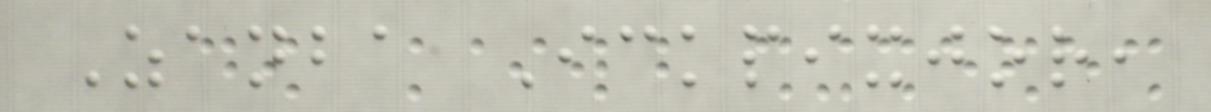Zanba Ickpixjor,
